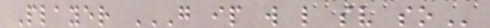Player G IP W L SV SO
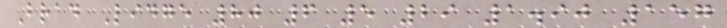Brad Lidge 80 6 5 29 1.90 157
